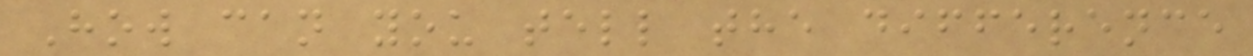How can you tell the difference
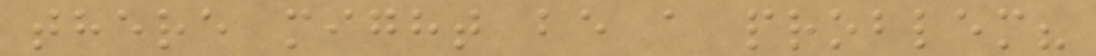there might be a problem?
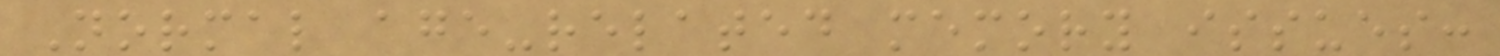Normal age-related memory issues:
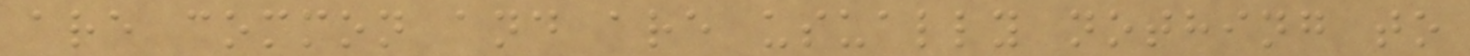are common and are usually nothing to
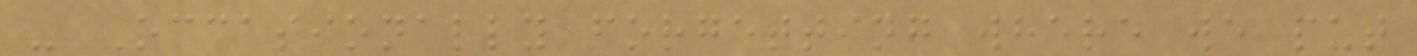- Occasionally forgetting where we put
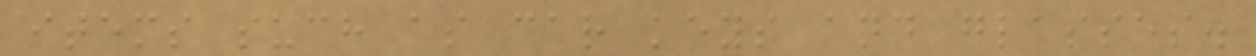items such as car keys and glasses.
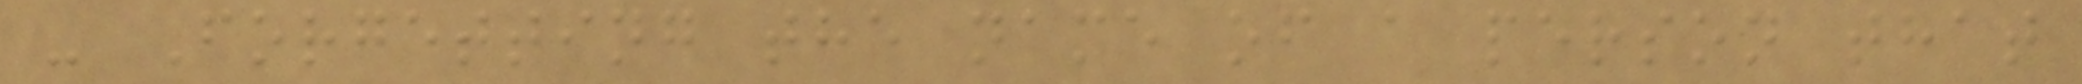- Forgetting the name of a person that
